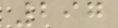297
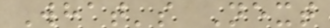What's Next
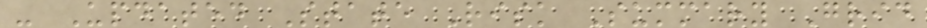- Updated State Risk Summary Grid
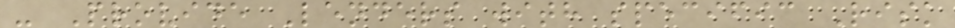- Provide Lenders with specific Risk
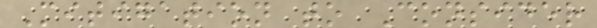Mitigation to Consider
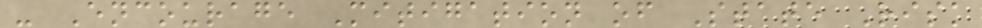- Encourage Mitigation of State Risk
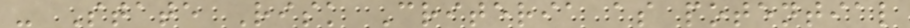- State Risk Criteria as potential
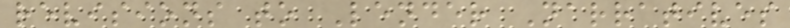revisions to Lender Narratives
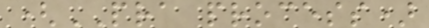(PRA process)
